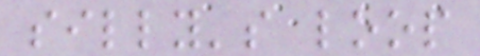silly's loop
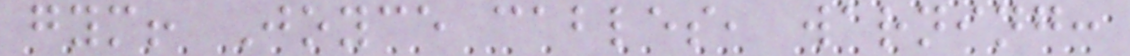gym! Joyce cables, warning:
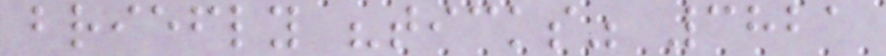briefly "ticks" 3821
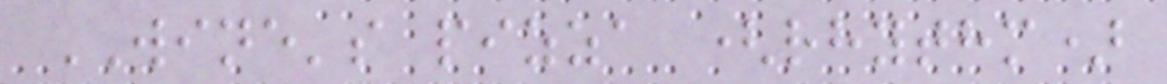WINE's pizza (rhythm)
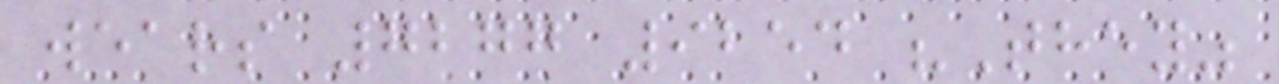wears 7277 9254 "They"
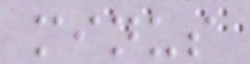minus
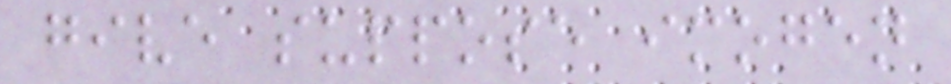give suppose imogen
